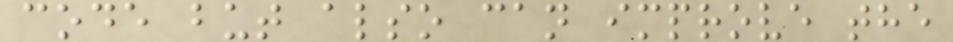code but also can improve the
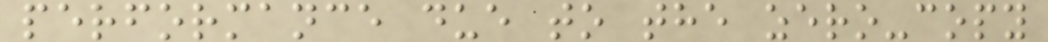performance due to the zero-copy
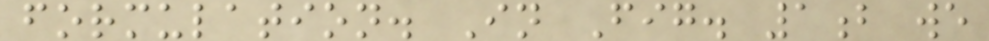formulation. In Fig. 1b we
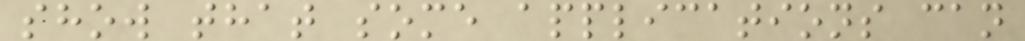show that some applications can
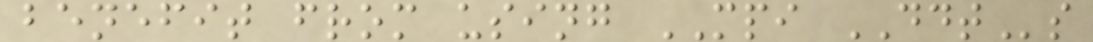benefit from using MPI DDTs
